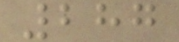287
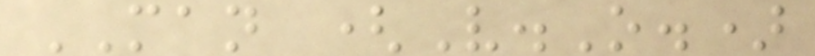MAN (V.O.)
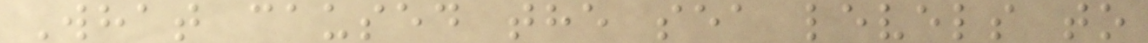What caused the sea levels to
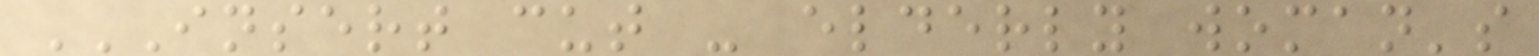INSERT CUT - ELDERLY WOMAN'S
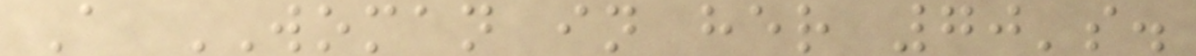A WOMAN in her 70's.
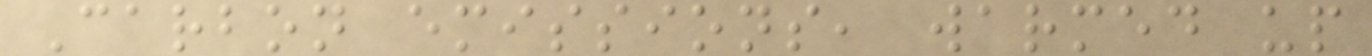Carbon emissions, warmed up
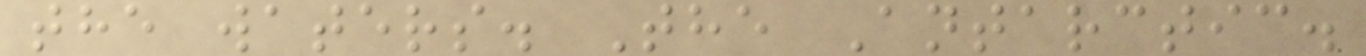the waters. The Antarctic.
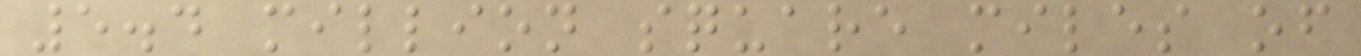5.4 million square miles of
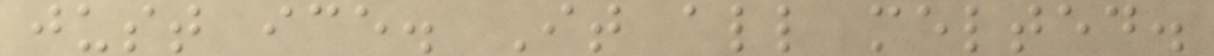just ice. It all melted.
